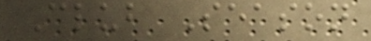Club Season
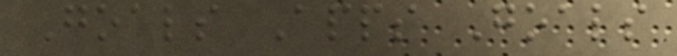Goals Apps Goals
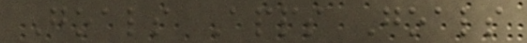Goals Apps Goals
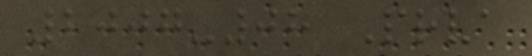2007-08 Prva
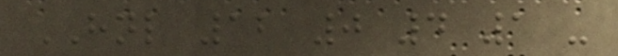HNL 12 0 4 1 -
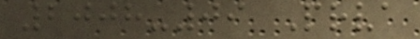2008-09 Prva
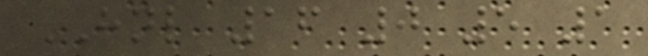HNL 16 0 5 1
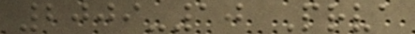2009-10 Prva
